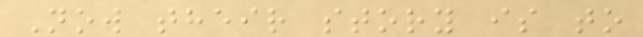Now their story is to
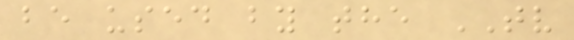be used by the TV
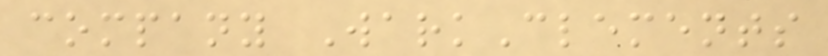company WarkClements
